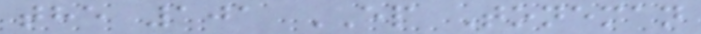the 101 EP Toneman
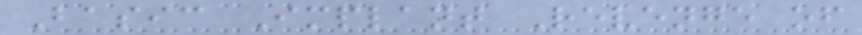Basic Implant Revenge of
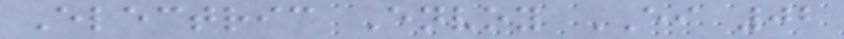Electric Envoy EI 02
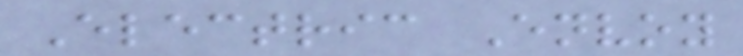Electric Envoy
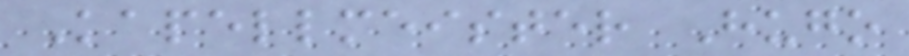Kapellmeister Hugo
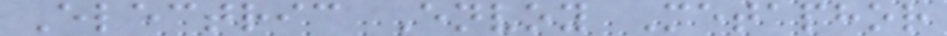Electric Envoy Metaphor
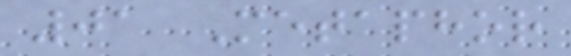01 Metaphor
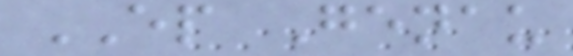EP Genau
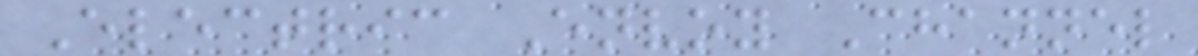Electric Envoy Channel
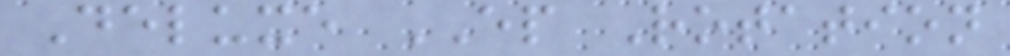Deluxe EP Rotation
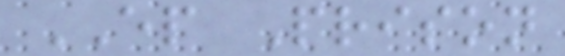EP Prison
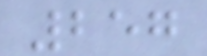257
